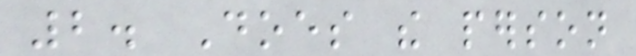2. Does the person
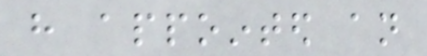have appointed an
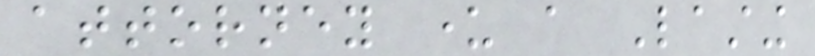attorney under a Lasting
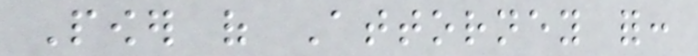Power of Attorney for:
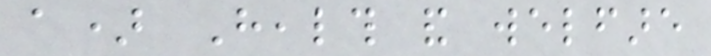a) Health and welfare
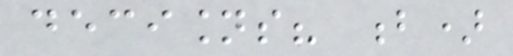decisions? b)
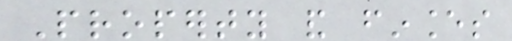Property and finances
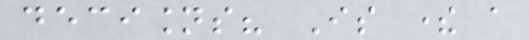decisions? Is there a
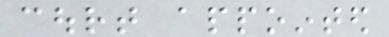court appointed
